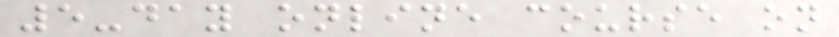5-day online course on
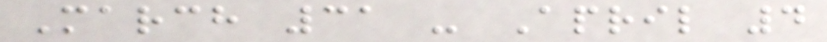March 31 - April 4
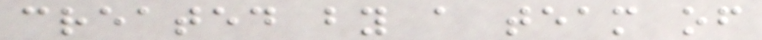created by a team of
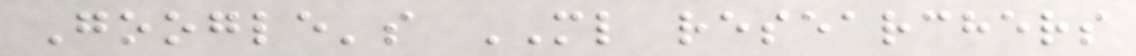Google's ML researchers
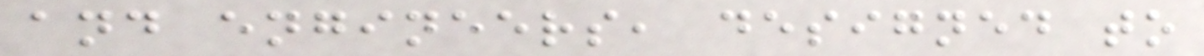and engineers, designed to
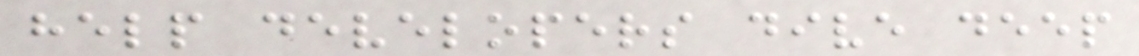help developers dive deep
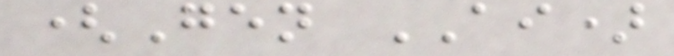(Gen AI)
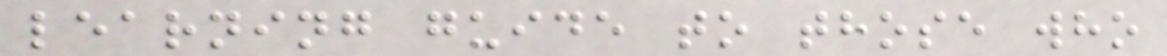learning guide to those who
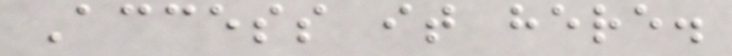Access it here.
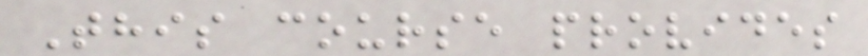This course provides
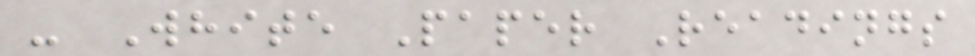- White Paper Readings
